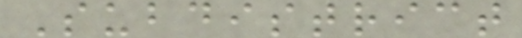Subdistrict
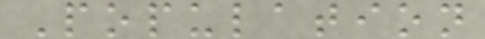Population
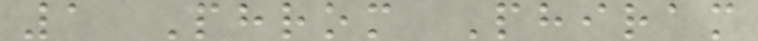1 Phrom Phiram
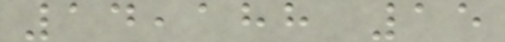14,188 15
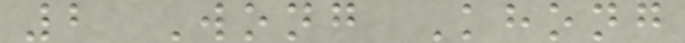2 Wong Khong
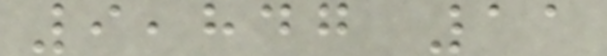9,847 11
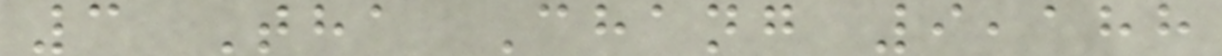3 Tha Chang 9,188
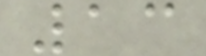13
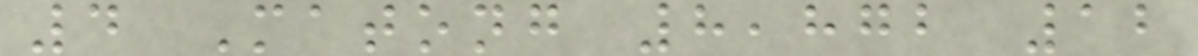4 Matong 8,872 12
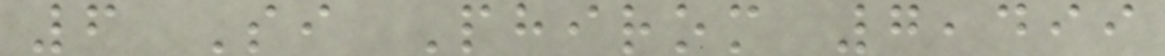6 Si Phirom 7,499
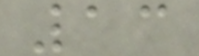13
